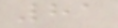81
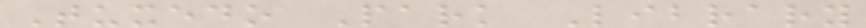Tuxedo Park Library
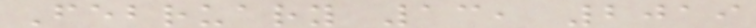February 13, 2019
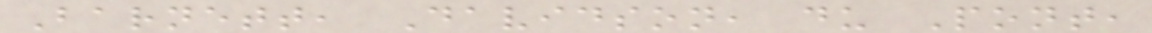Barnett, Davidson, du Pont,
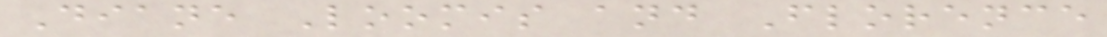Diane Loomis and Florence
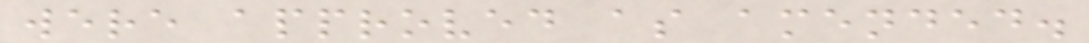were approved as amended.
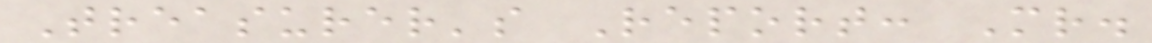Treasurer's Report: Mr.
